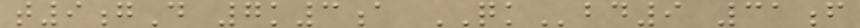t9gD 7k3a QKbd9 31f
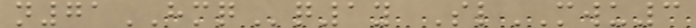n71HMQq1y SlMWU3
